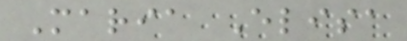Maria Elisa
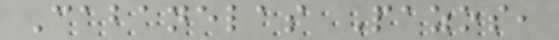Cabanelas Pazos,
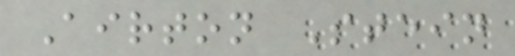Airton Stein
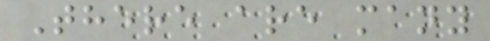There are many
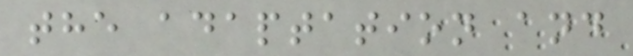the adaptation and
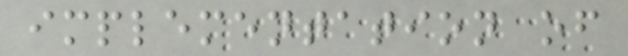implementation of
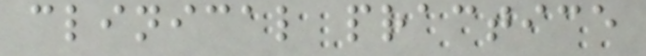clinical practice
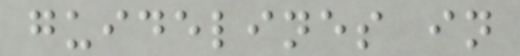guidelines in
